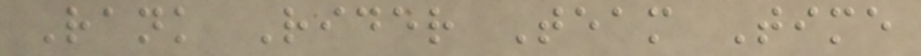Rank Rider Team Time
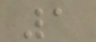1
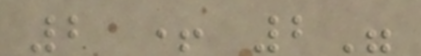2 + 2"
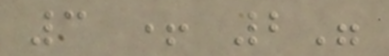3 + 2"
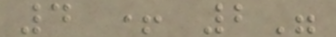4 + 2"
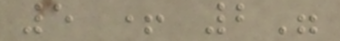5 + 2"
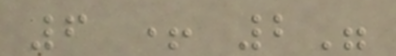6 + 2"
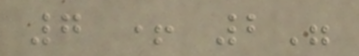7 + 2"
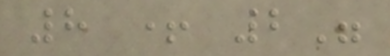8 + 2"
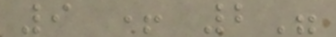9 + 2"
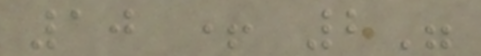10 + 2"
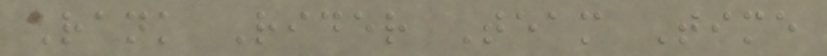Rank Rider Team Time
